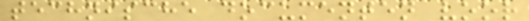technische documenten voor
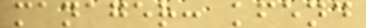manager: kfend
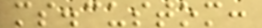ms.custom:
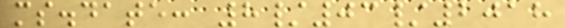ms.date: 8/03/2018
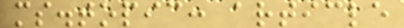ms.topic: article
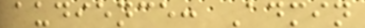audience: Admin
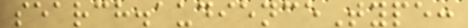search.audienceType:
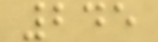245
